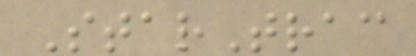StarTrac
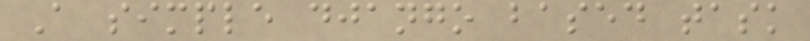A simple django based task
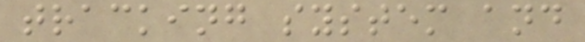tracking system and
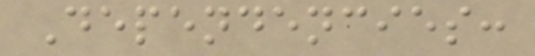Dependencies:
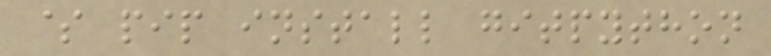$ pip install gitpython
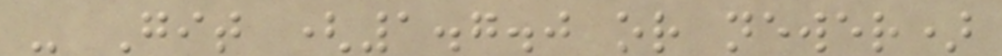- Git (1.7.0 or newer)
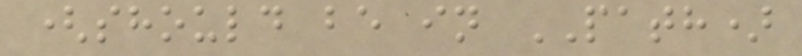(should be in PATH)
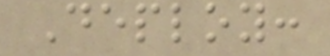Deploy:
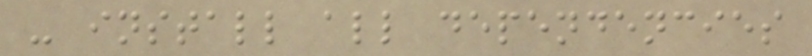- install all dependencies
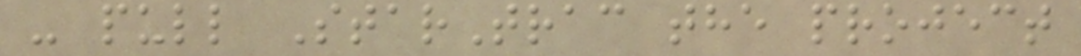- pull StarTrac the project
